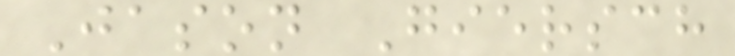Jason Giersch
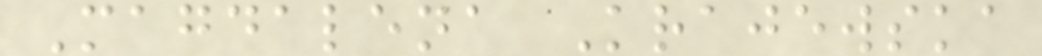Magdalena Krajewska
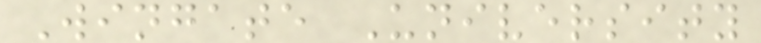Wingate University
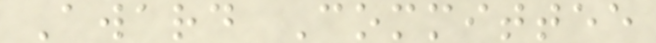Award Committee
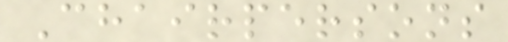Chairpersons
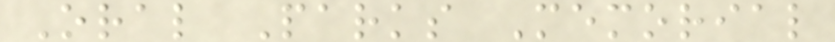Oral Parks Memorial
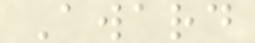Award
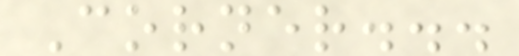Corner...
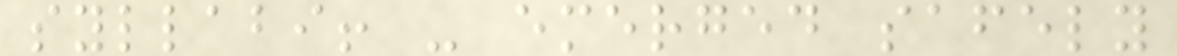syllabi! - emerged safely
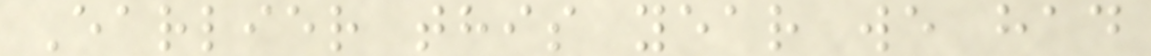Earlier this year we had
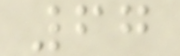67
